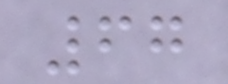67
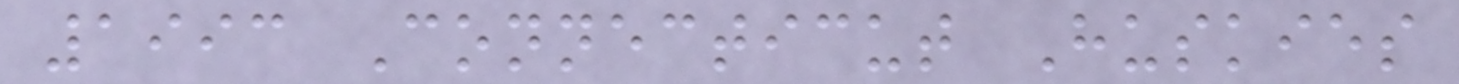1993 Connecticut Huskies
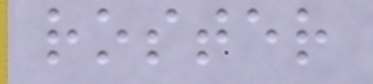roster
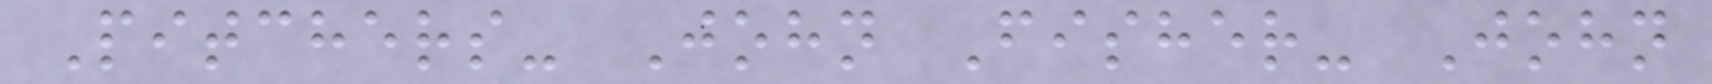Pitchers- John Fisher- John
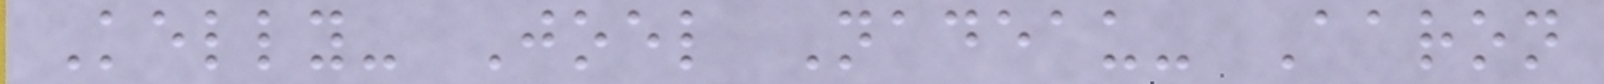Kelly- Joel Nadeau- Aaron
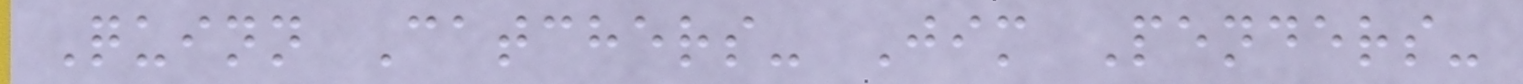Quinn Catchers- Jim Penders-
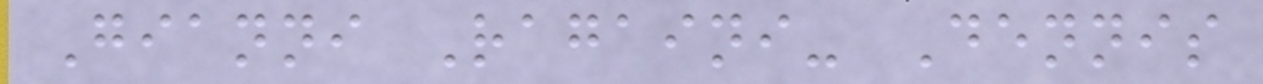Gianni Ragaini- Dennis
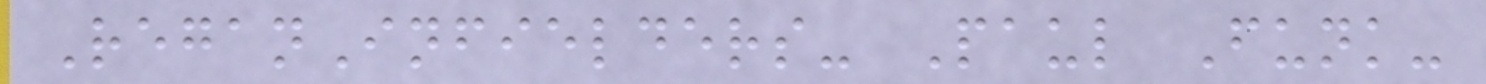ReganInfielders- Paul Funk-
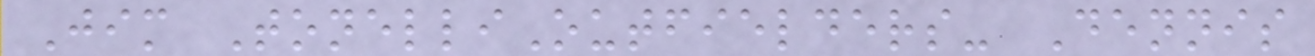Jim TonelliOutfielders- Dennis
